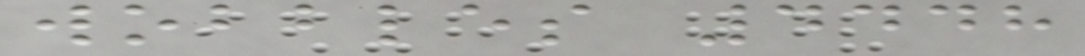wobbles 4448
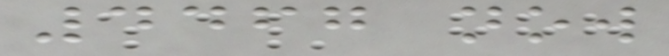4467 now
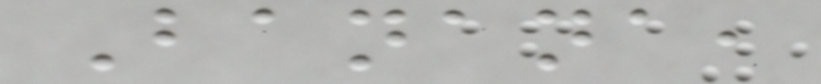Banana,
